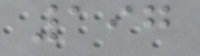197
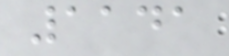1141
